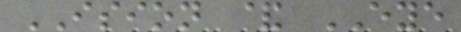ISION & EYE
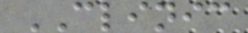CLINIC
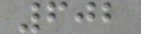602
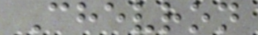Chevron
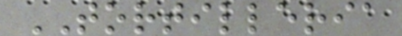TORTILLERIA
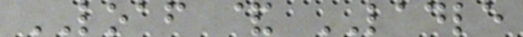LOAF & LADLE
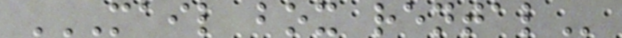MAIL BOX RENTAL
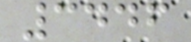3446
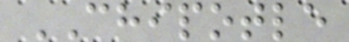CHIPOTLE
